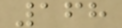168
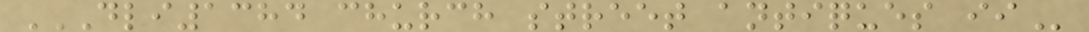DLI1384 CHURCH STREET ANTIQUES II
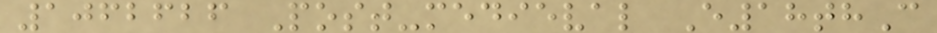1062626 Post-medieval E18thC
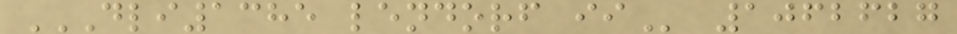DLI1385 LENDORF II 1062627
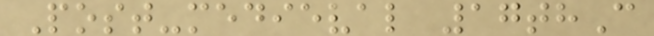Post-medieval 17thC
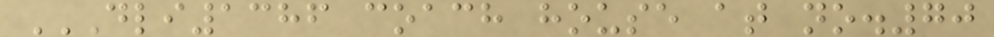DLI1386 COACH HOUSE AT NO.70
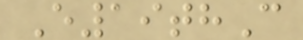E19thC
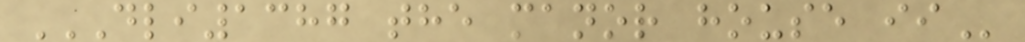DLI1387 THE MANOR HOUSE II
